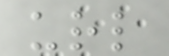url
